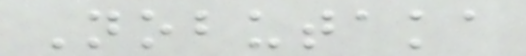Nobutaka
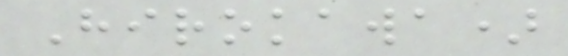Hirokawa)
